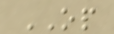OP
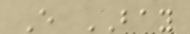E BAY
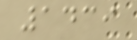1439
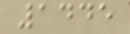1445
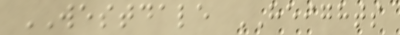WESTDALE HEIGHTS
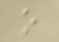o
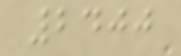2400
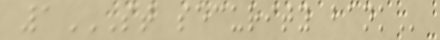1ST SECURITY BANK
